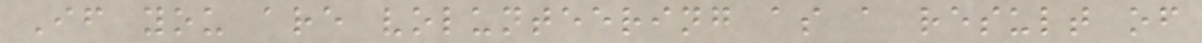If you are volunteering as a result of
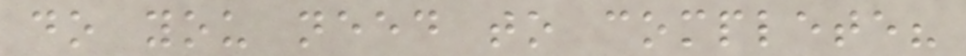do you need to complete?
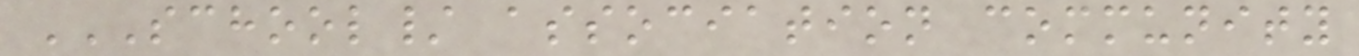SCHOOL/ ASSOCIATION COMMUNITY
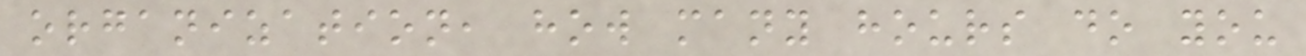organization, how many hours do you
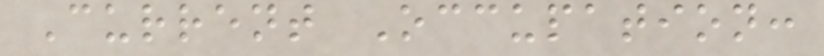Current Occupation:
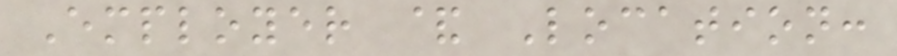Employer & Location:
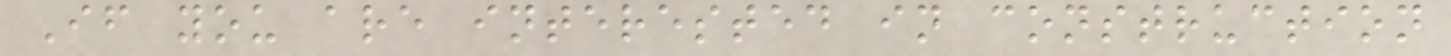If you are interested in construction
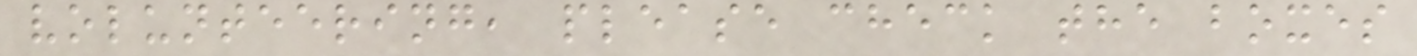volunteering, please check the boxes
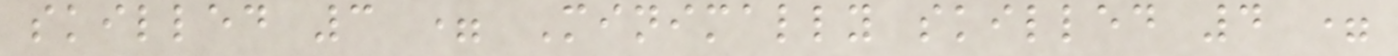skilled 3 = Minimally skilled 4 =
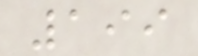199
